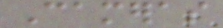Cameras
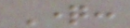Question:
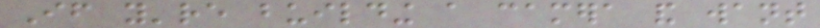If you're building a camera and want
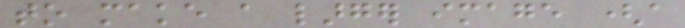to make a larger image (a
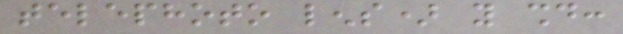telephoto lens) you should:
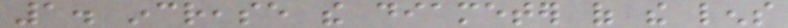1. increase the diameter of the lens
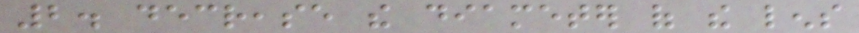2. decrease the diameter of the lens
